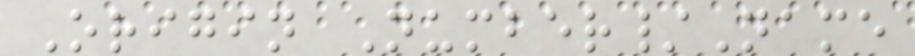Origin Number/Name
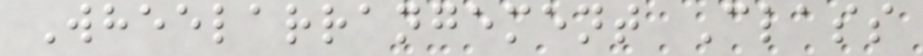Wheelarrangement Class
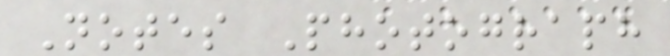Notes Photograph
